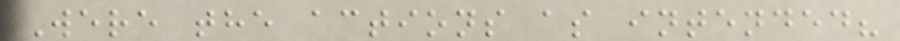Were the actions as intended?
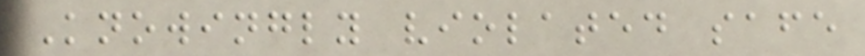Knowingly violated safe
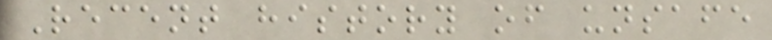Recent history of unsafe
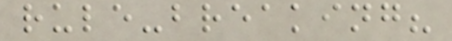rule-breaking?
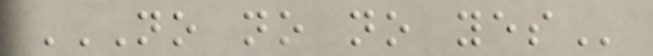NO NO NO YES
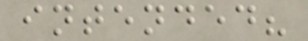intended?
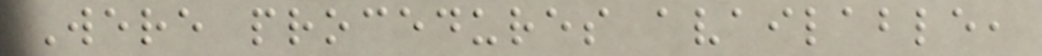Were procedures available,
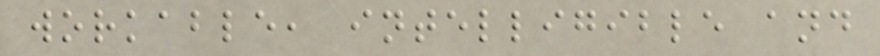workable, intelligible and
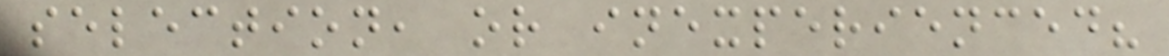selection, or inexperienced?
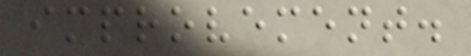improvement.
